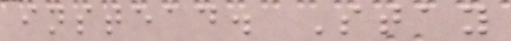instead. Stay
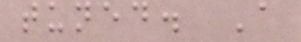tuned. A
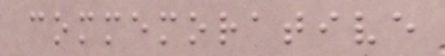commemorative
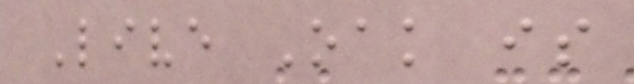Live Oak is
